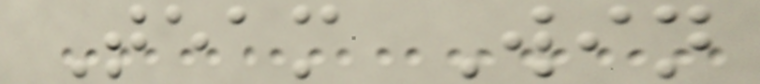Team Win
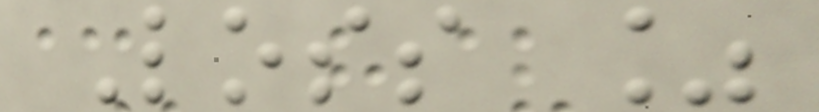Loss %
